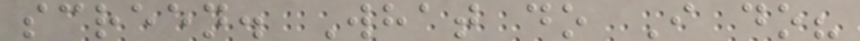screen. What do I do?
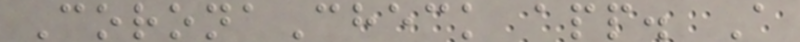CoronaCheck app. A
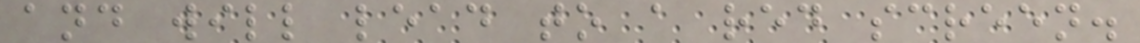and will lead to a red screen.
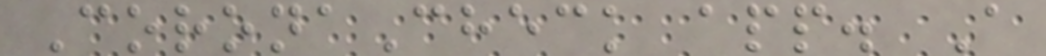CoronaCheck app. A
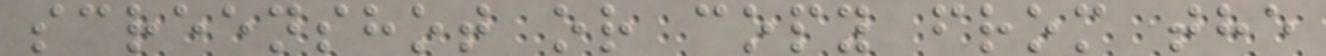screenshot or copy from the
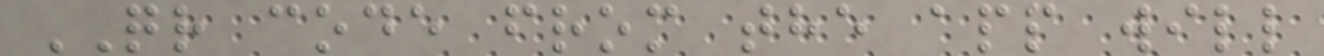QR code from the app will
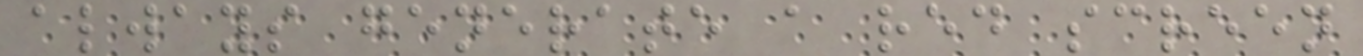always generate a red screen
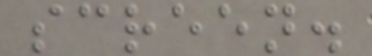screen.
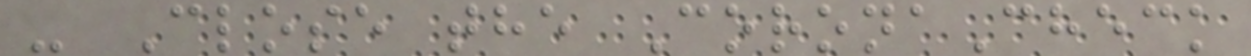- Close the CoronaCheck
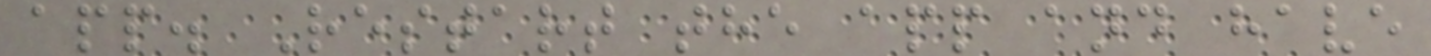app. Restart the app and have
